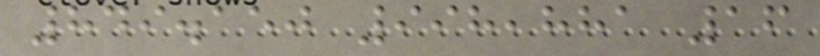849.150 998,881 16
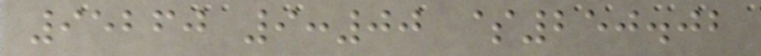95260 9:00 $250.02
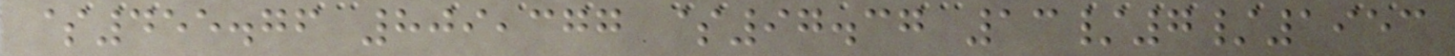$455.76 809,377 $97.37 13/7/1953
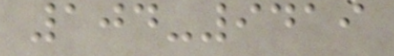104-9419
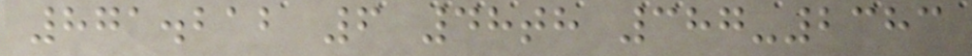871.212 6 48th 387-2383
